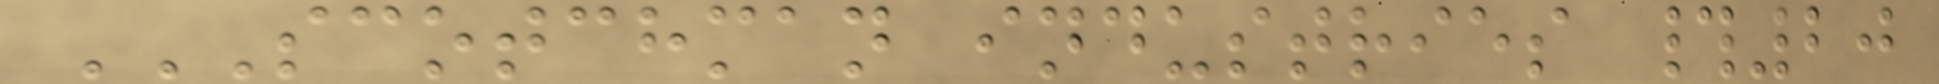SCOTCHMAN INDUSTRIES #20
